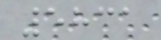5831
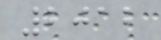2012
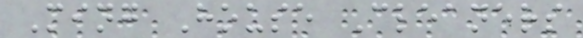Ming House Cleaners
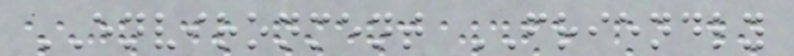ENVIRONMENT FRIENDLY
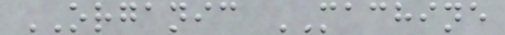ORGANIC MACHINE
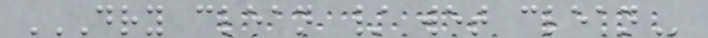DRY CLEAN / WET CLEAN
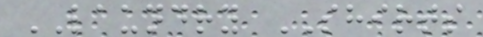LAUNDRY SHIRTS
